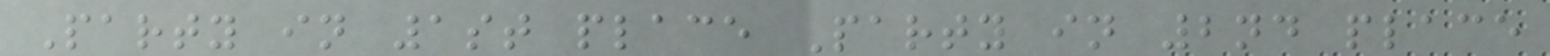Party in 1st place Party in 2nd place
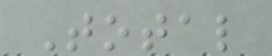Total
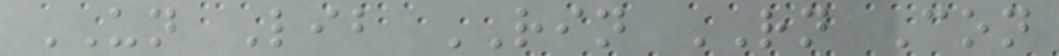UN Lib RIN RN Con
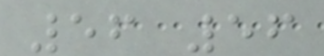56 56
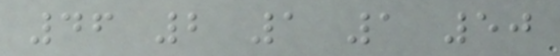46 2 1 1 50
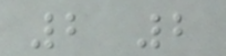2 2
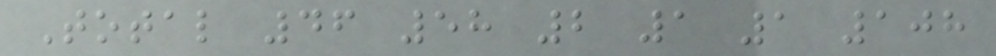Total 46 58 2 1 1 108
